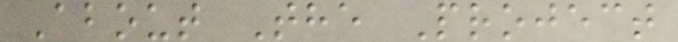About The Project
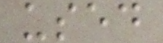used
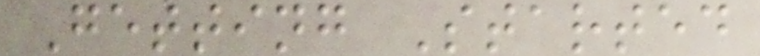Getting Started
